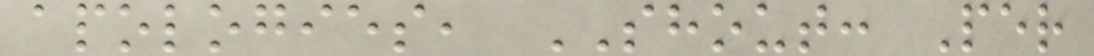apologies, SHOUT: Per
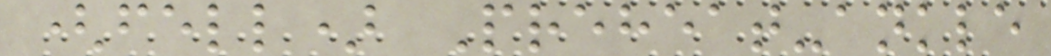(fell) Preheat-ankle
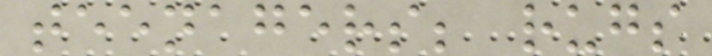teenagers; rugs
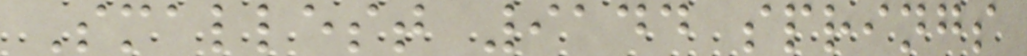Smallest 9144 springs
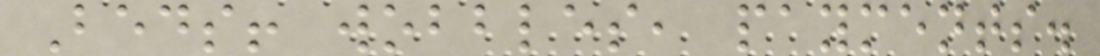Beds! wobbles, payments.
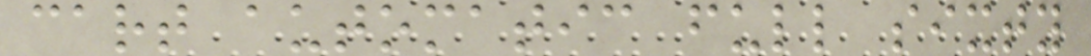cart automatic full sixty
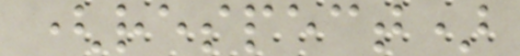(respect)
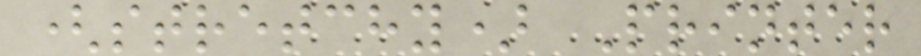(stretchy) Printer
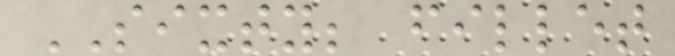SIXTY; fillet
